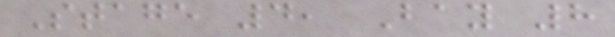Stage 4, Bay 8
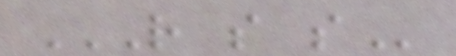R S S
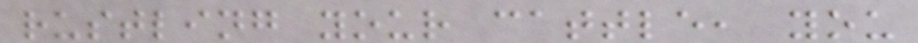rustling your cattle, you
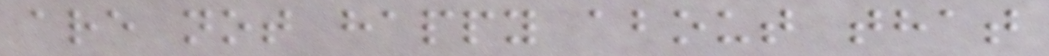are not happy about that
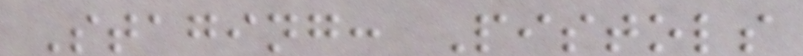Staging: Pistols
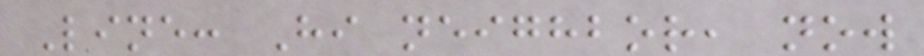Line: Hi neighbor, now
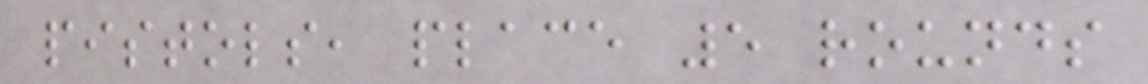pistols, place 5 rounds
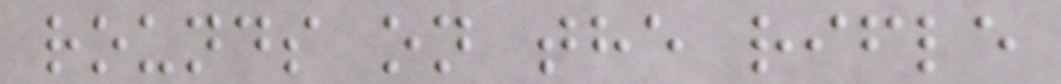rounds on the rifle
